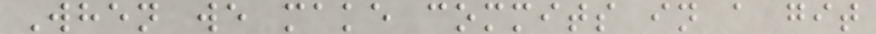When we make commits in a git
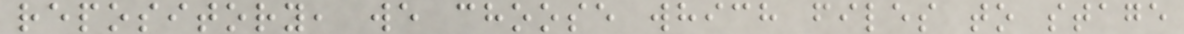repository, we choose which files to stage
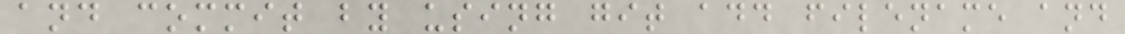and commit by using git add filename and
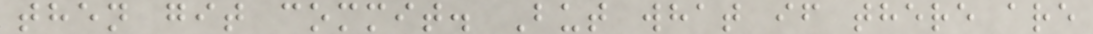then git commit. But what if there are
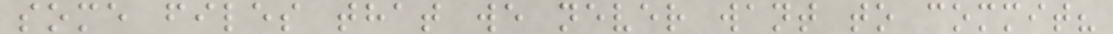some files that we never want to commit?
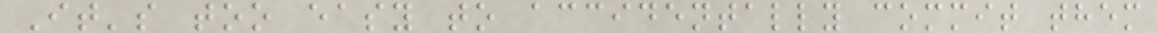It's too easy to accidentally commit them
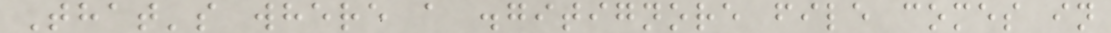That's where a .gitignore file comes in
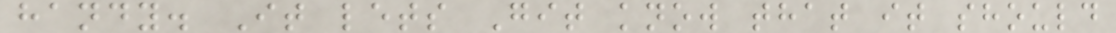handy. It lets Git know that it should
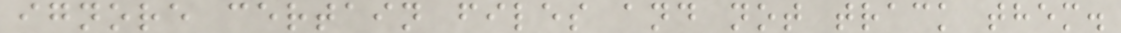ignore certain files and not track them.
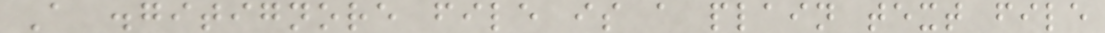A .gitignore file is a plain text file
